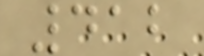412
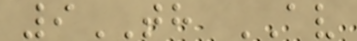9TH AV
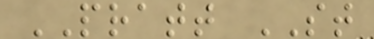PRATT ST
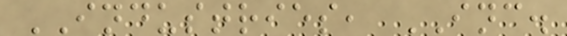INDUSTRIES, INC.
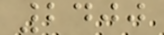2400
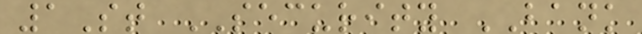1St SECURITY BANK
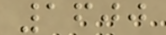1600
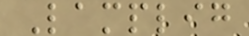Lamplig
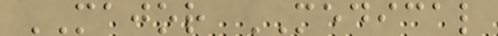MAJOR MEDICAL
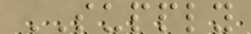SUPPLY
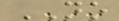NO
